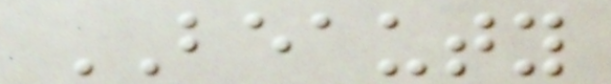BEAUTY
